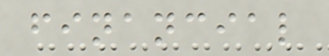financial
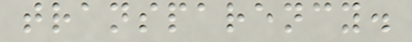transparency.
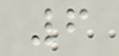6
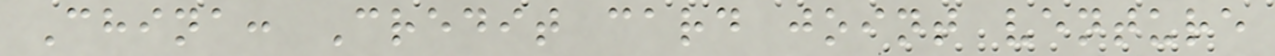China: Credit card joint venture
